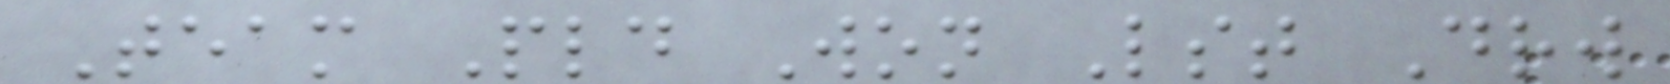Team Pld Won Lst Drw
